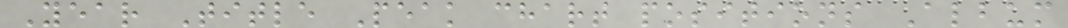Year Title Peak chart positions Album
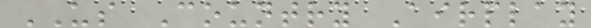US Country Airplay
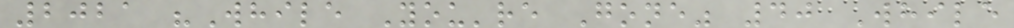2021 "While You're Gone" 40 While
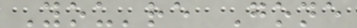You're Gone
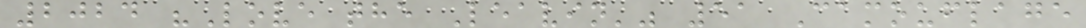2024 "Love the Leavin'" 51 Camouflage
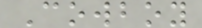Cowboy
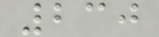230
